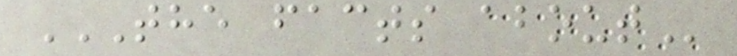THE FACTS ABOUT
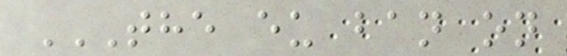THE EU BAN ON
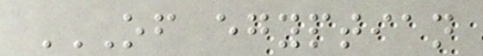OF EGYPTIAN
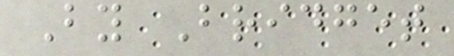By Bridget
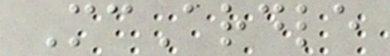McArdle
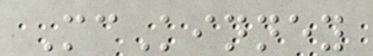McKinney
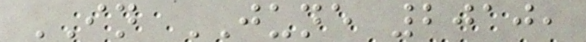IN JUNE 2010,
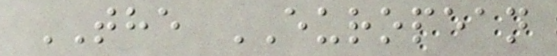THE EUROPEAN
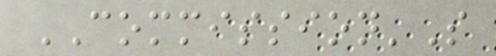COMMISSION'S
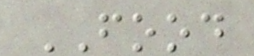FOOD
